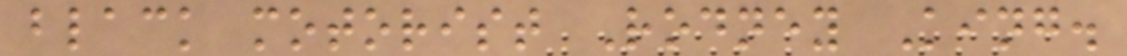black motorist Rodney King.
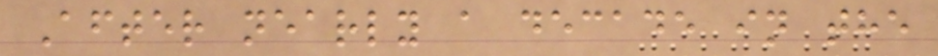After nearly a decade in the
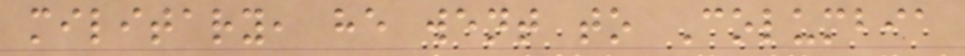military, he went to Columbia
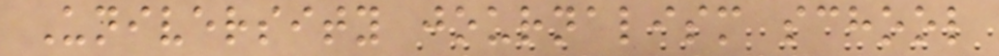University journalism school
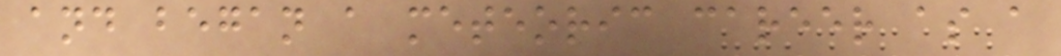and began a meteoric career as a
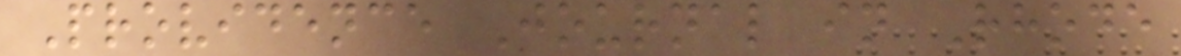Providence Journal in Rhode
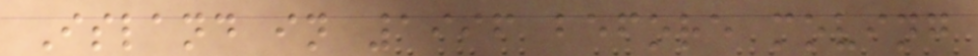Island in 1996 before moving
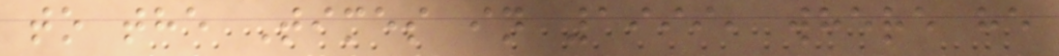to the Times in 1999, where he
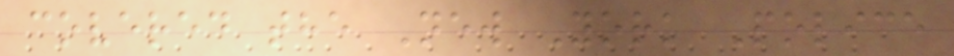covered the New York Police
